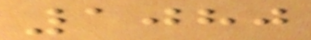1080
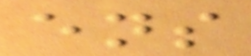ens
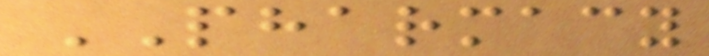PHARMACY
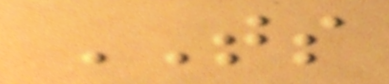TS
